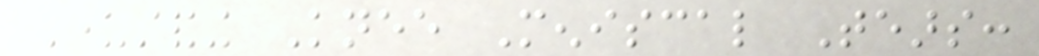Understanding Knee Meniscal Tears:
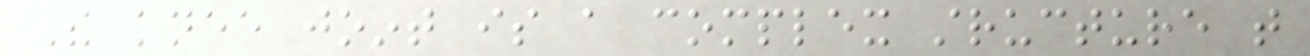The knee joint is a complex structure that
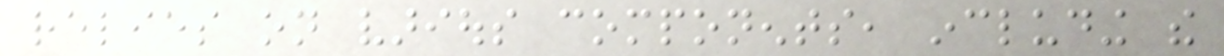relies on various components, including the
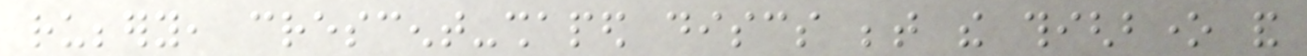rubbery, crescent-shaped discs between the thighbone and
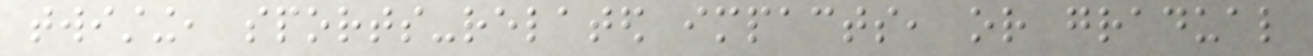twisting, sports-related impacts, or gradual
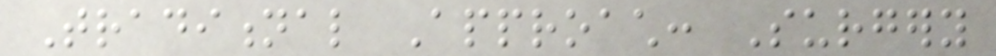Traditional Approach: Surgery
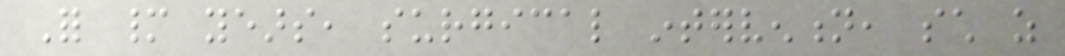For many years, surgical intervention, such as
